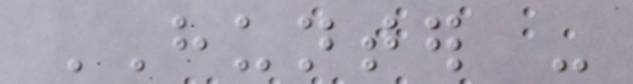HUNTER -
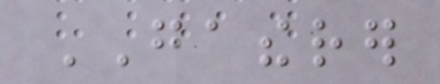GATHERER
